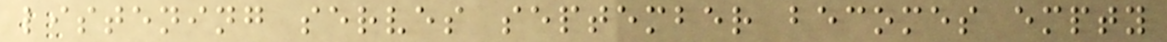listening serves september becomes empty
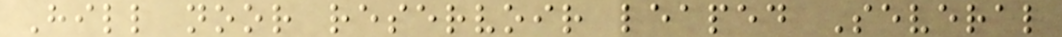Hill noor reservoir leaped Several
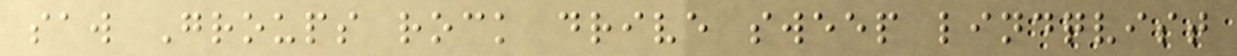saw Groups rock drive sweep lindqvist
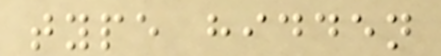type hidden
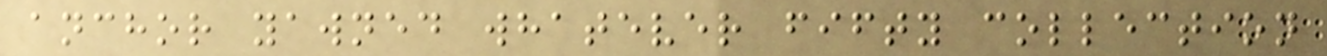anchor yawned whatever fifty collection
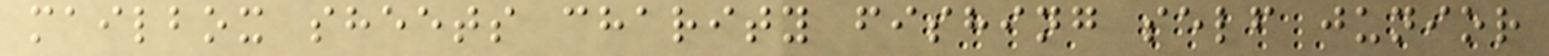mailbox sheets charity fishing self junior
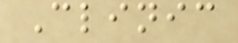Clinic
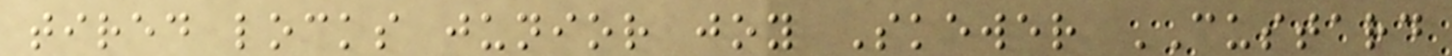tired locks junior joy Skewer CUSTARD
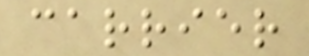carrier
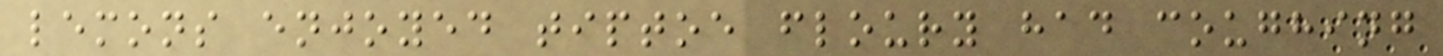lemons enjoyed tiptoe floury had coughing
